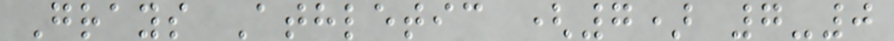Grays Athletic (7) 7-0
